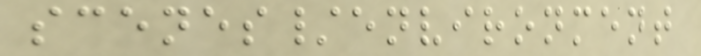scenes/environment
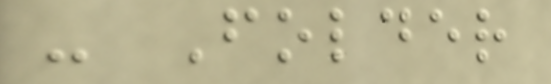- Folder
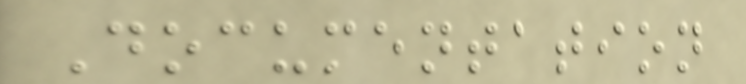Documentation
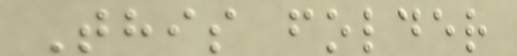This folder
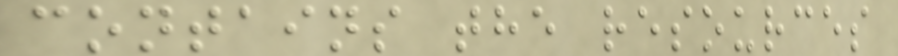contains the resources
